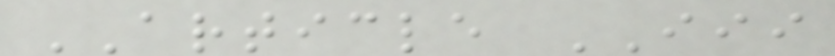ARTICLE III
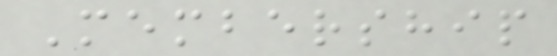Membership
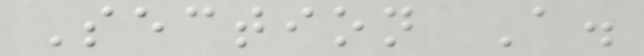Section A.
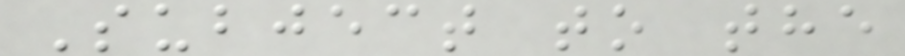Subject to the
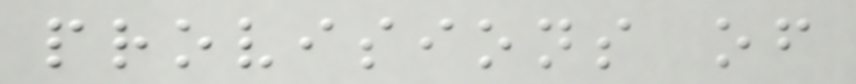provisions of
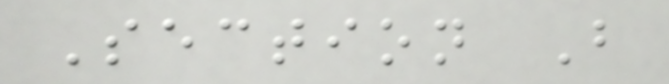Section B
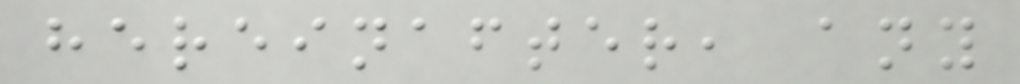hereinafter, any
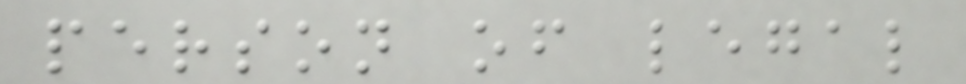person of legal
